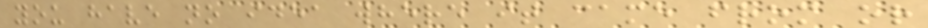you have no idea where it came from or
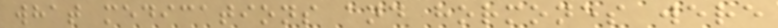what medications and hormones were
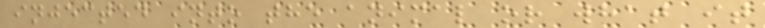injected into the animal or what it
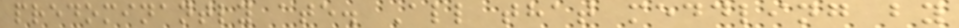predominantly ate. All that meddling by
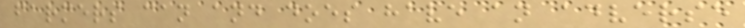farmers can and does have an adverse
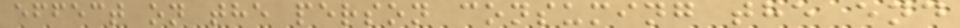effect on the person consuming the end
